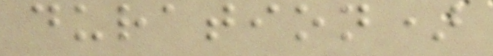duration)
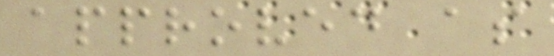approved as
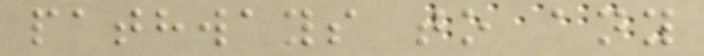pathways to any
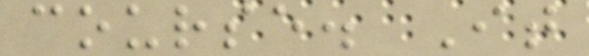course. It
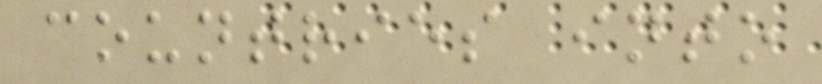countries into
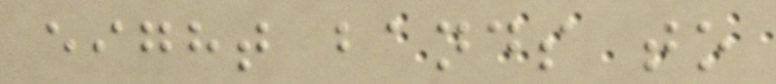eight bands to
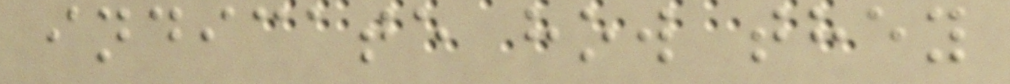indicate how they
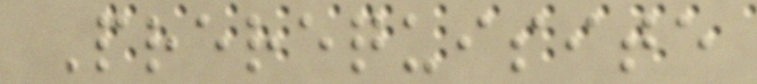Prerequisite
